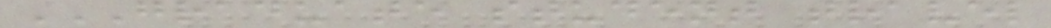GRADUATE STUDENT TRAVEL
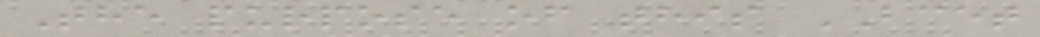The purpose of this BCET
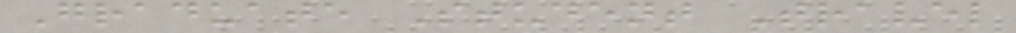Graduate Student Travel
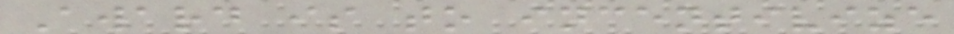Award is to incentivize
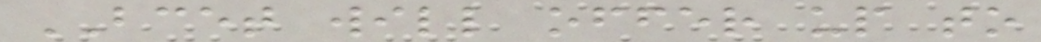BCET will offer up to
